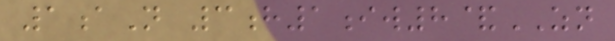1aN 3h1iw8&ZN
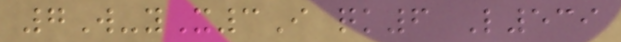7W-yX3I qk6 L539
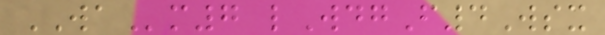WAm7 lWdgF4Wsx
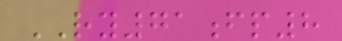RY71fp8
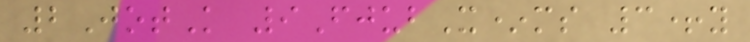2JotK 9FjubX*ms 3+y
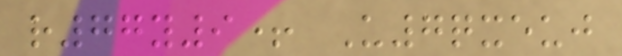r77y9+ U7qxeuj
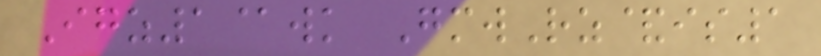Igz1@wk GmwRz&is1
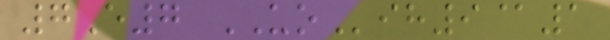7E7 UOih9@1
